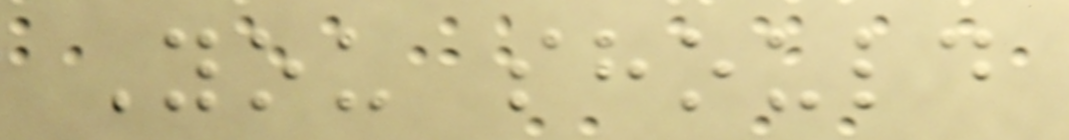You should
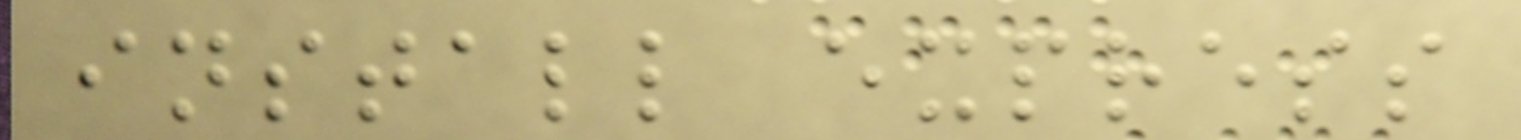install express
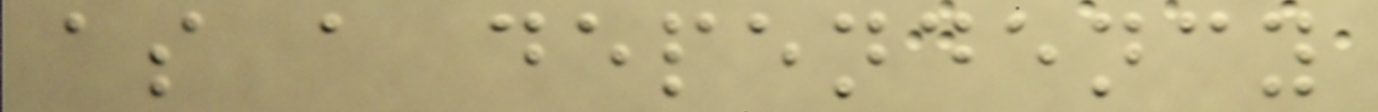as a dependency
